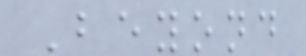Beyond
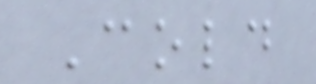Cold
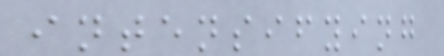intensifying
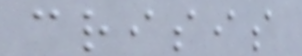crisis
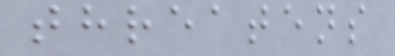threatens
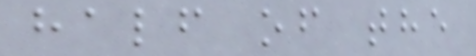half of the
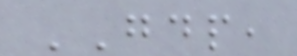GDP,
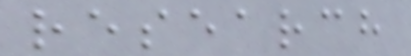research
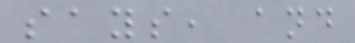says, and
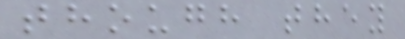though they
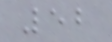52
